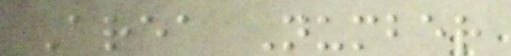Area Number
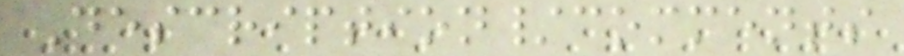Description/comments
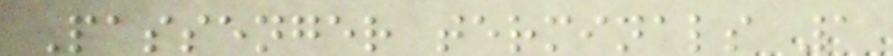Passenger terminals 1
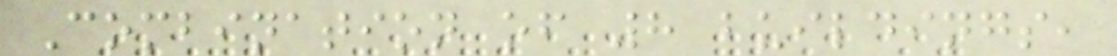Combination of 8 buildings,
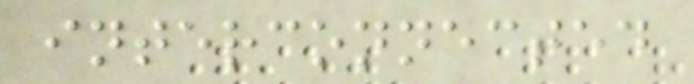interconnected
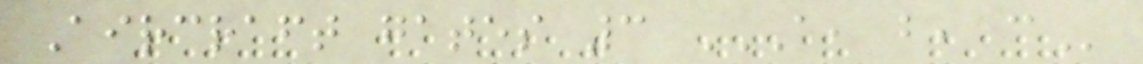Aircraft gates 3 A, B, C
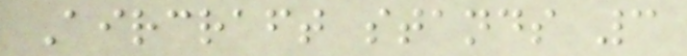Aircraft stands 3
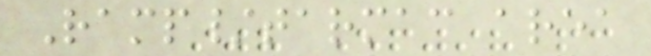Ramp/tarmac area
